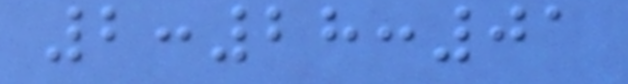2:28:01
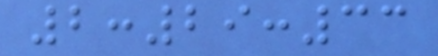2:29:33
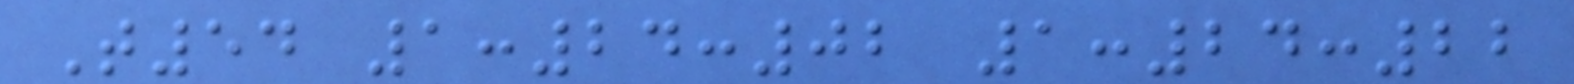T54 1:24:02 1:24:22
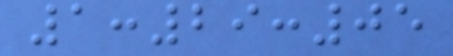1:29:05
